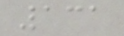131
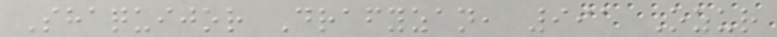Shaquijor Drafyzan, 991 Ozur
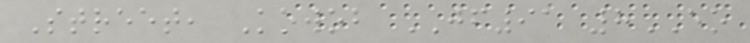Street, Kowob JF91 8EO
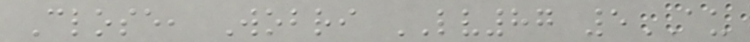Close, Wobri LV87 5AU
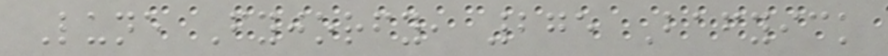Lune Fyjorfy, 275 Bafyick
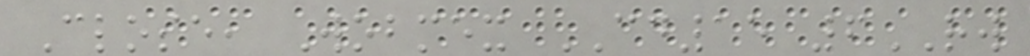Close, Wobmex CD15 6RW
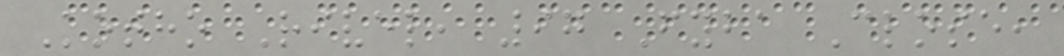Kotho Rivel, 97 Fyba Close,
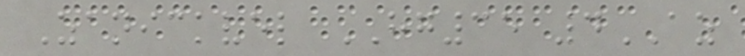Zanickvel HG35 4AZ
